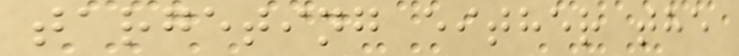targeting either the
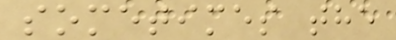sometimes the
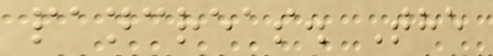pancreas. The
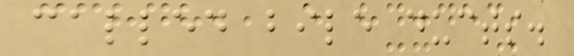called bile ducts.
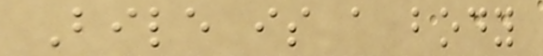Bile is a body
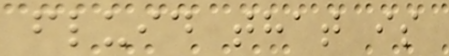fluid that is
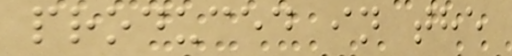produced in the
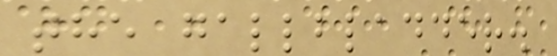the gallbladder.
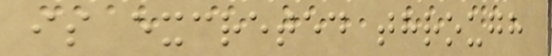is excreted through
